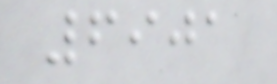6901
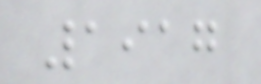1917
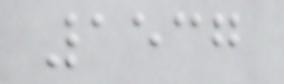1537
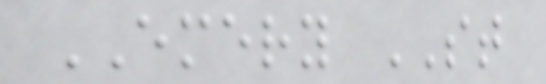EMERY ST
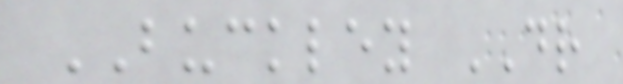BUCKLEY DR
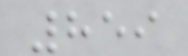859
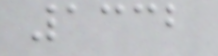1332
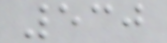530
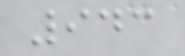943
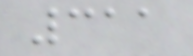311
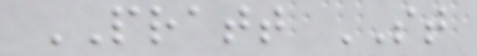PRATT ST
